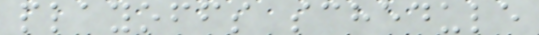playoffs schedule
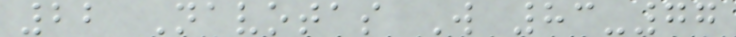22 Navotas W 83-77
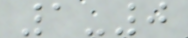1-0
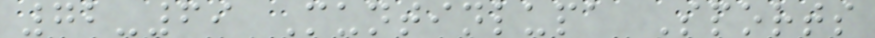72-69 Muntinlupa Sports
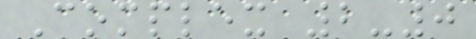Complex 2-0
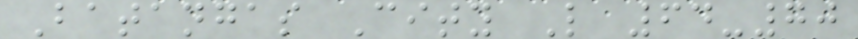Batangas City L 64-70
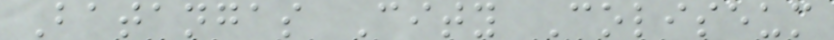Batangas City Coliseum
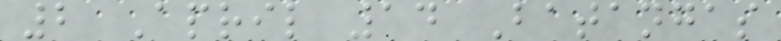2 April 14 Batangas
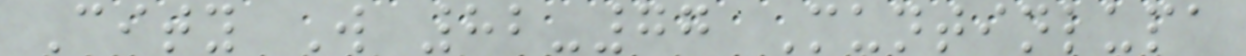City W 82-77 Muntinlupa
